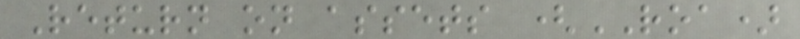Return on assets (ROA)
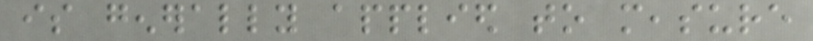is generally applied to measure
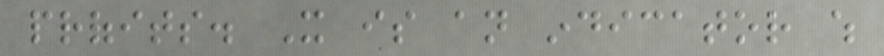profits. It is an indicator which
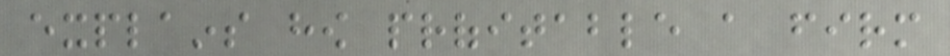explains how profitable a firm
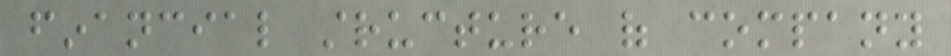financial structure of company
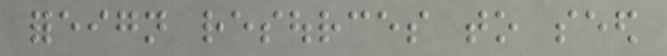foreign resources to seed
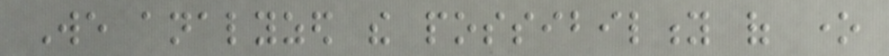We analyzed the possibility of one
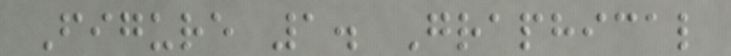Figure 1. Graphical
